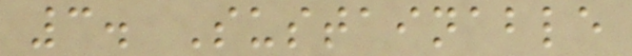3. Sustainable
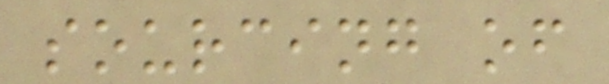sourcing of
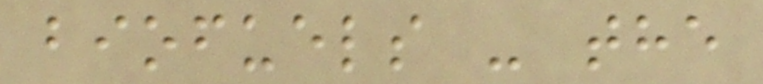biofuels - the
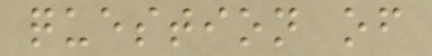question of
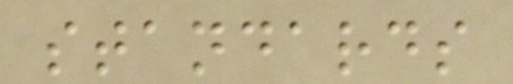standards
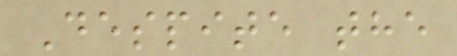Despite the
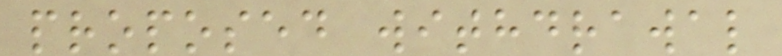proposed withdrawal
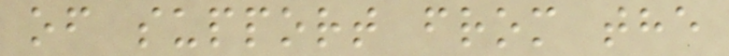of support from the
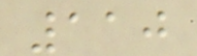110
